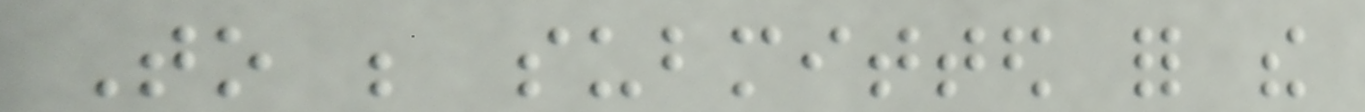To be submitted for the
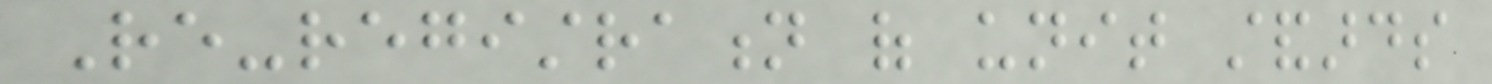Re-registration of unit standards
